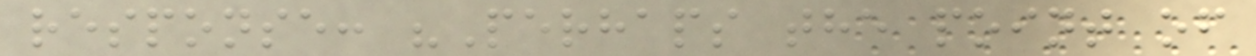response: "Perhaps the point of
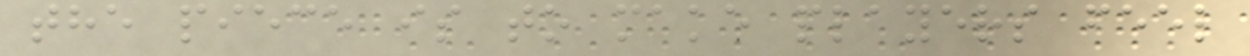the piece is to make players feel
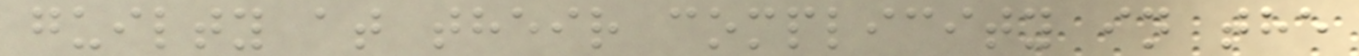guilty at their complicity in the
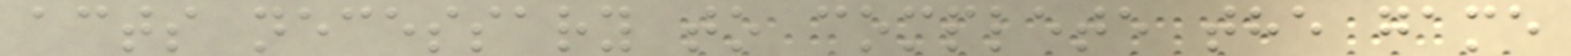acts necessary to complete the game
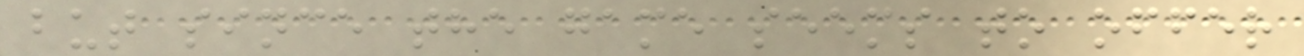but since the game seems to offer
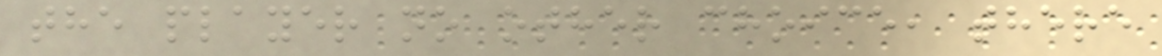the player no other choice, there
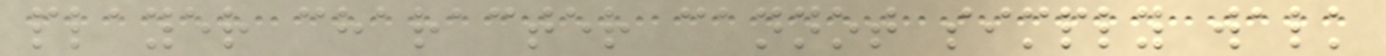player character cannot simply walk
